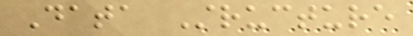Data Structure
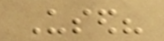Used?
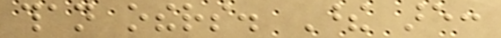than others. These are:
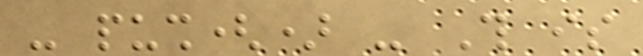- push() - This is
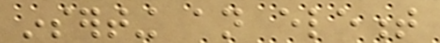inserting an element
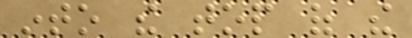into the top of the
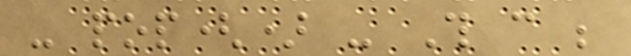- pop() - This can be
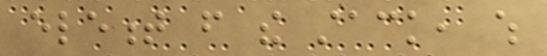element from the stack, which
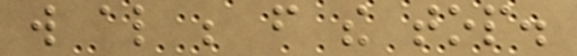will also be from the top.
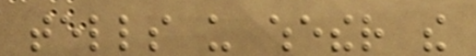tells us whether the
